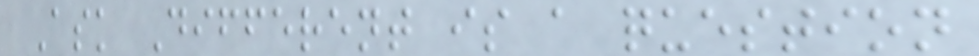Ask Different is a question
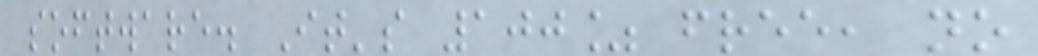software. It's 100% free, no
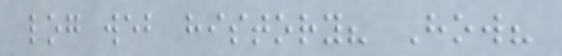log web history? How?
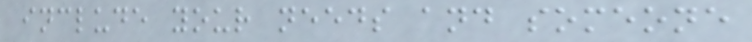include your needs and someone
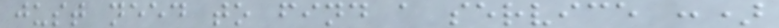just need to find a service :)
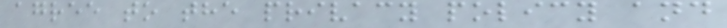agree to the privacy policy and
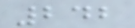242
